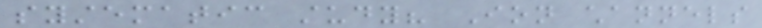systematic study? Ion channels
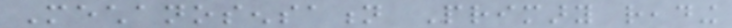Mechanosensation Primary reading
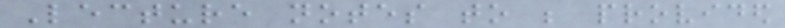Lecture notes to be provided
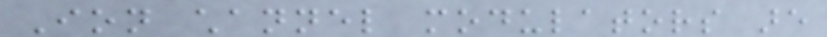Ion channel modulators are
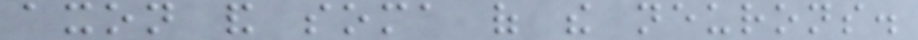axon and soma of the neurons.
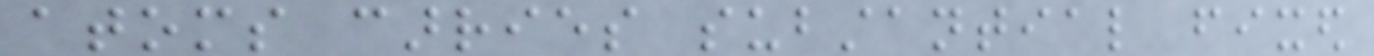atoms carries substantial fixed
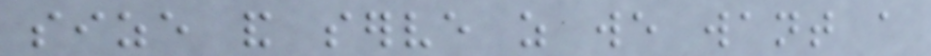size and serve as we want a
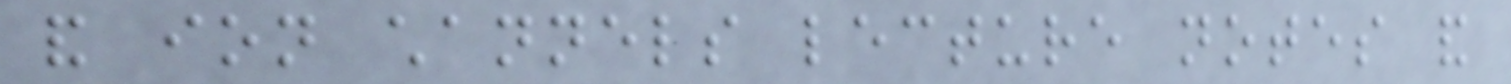and ion channels lecture notes and
